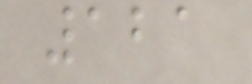121
